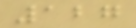127
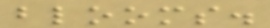blooms.
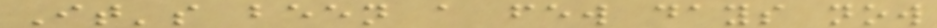It's been a few days now
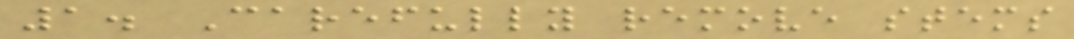1. Carefully remove stems
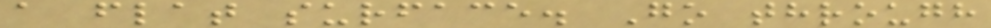a flat surface. Go through
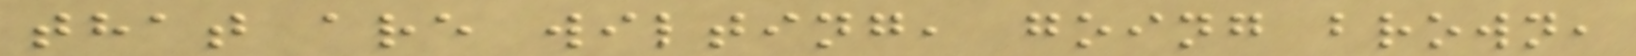that are wilting, going brown,
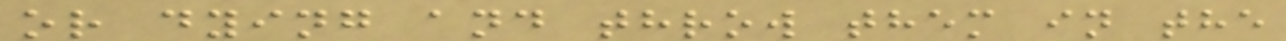or dying and throw them in the
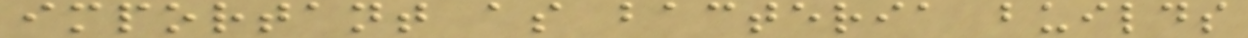important as bacteria builds
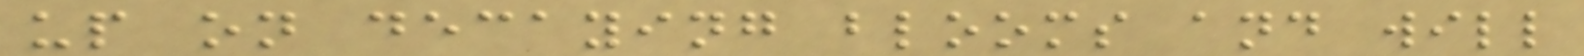up on decaying blooms and will
